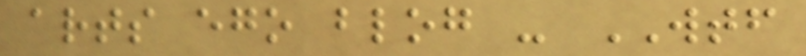arts ego blog - WTF
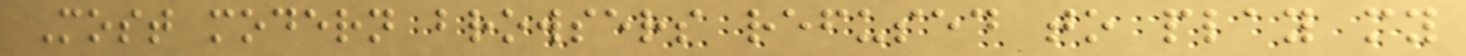Most modern browsers refused to play my
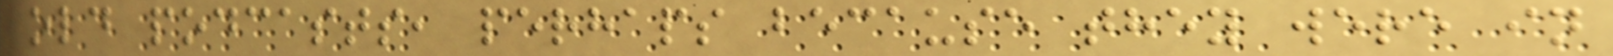old podcasts, perhaps because they were in
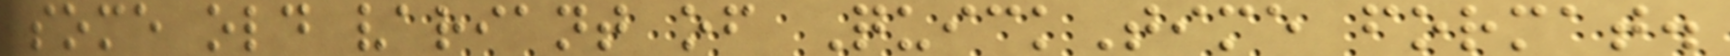some old variant of QuickTime format.
